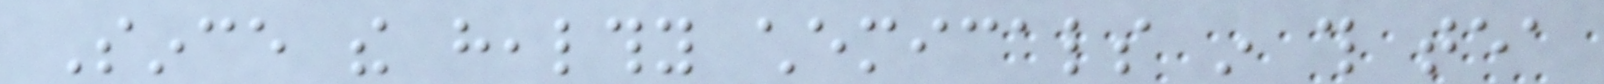Since the healthy chemicals in this tea
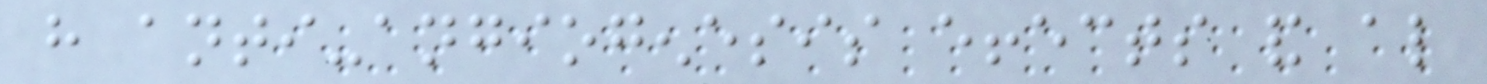have anti-angiogenesis effects and also
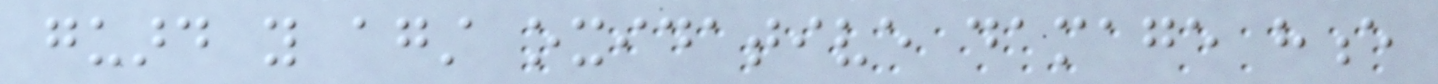guard you against oxidative damage hence
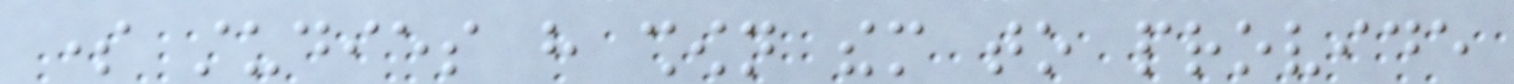some studies have shown them to provide
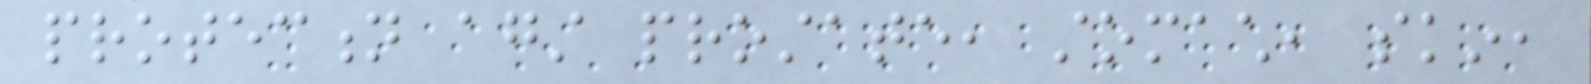protection against prostate, stomach, skin,
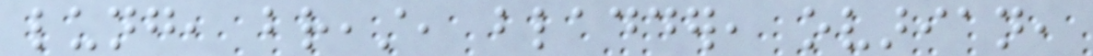lung, breast, bladder, ovarian,
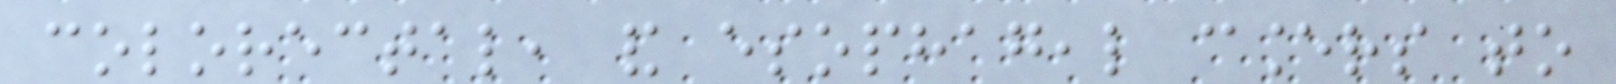colorectal, and esophageal cancers to
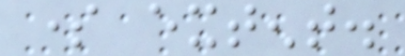some extent.
